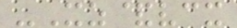-Xz&vcx
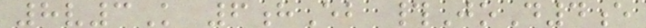8v3K 6hEb #JoD4e
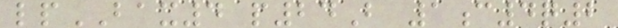lpBAX4 p24B 1c4q2
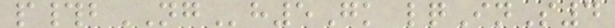p#bNGh5Gk lqInS4
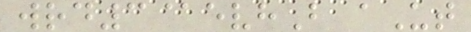wrd3@evhB aUt
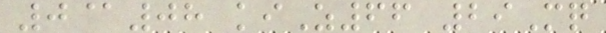0@08 kiZ66 29Mq
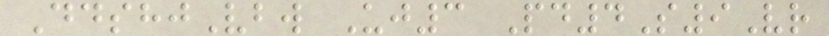DdshjVbw Uj3 Pd4S9Vr
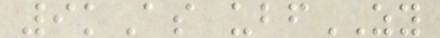9kAs ubfZY
